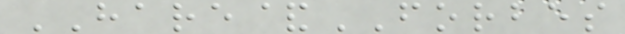HARE&FORBES
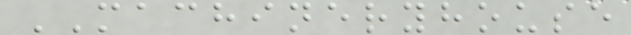MACHINERYHOUSE
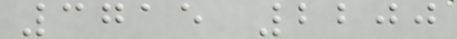3715 2200
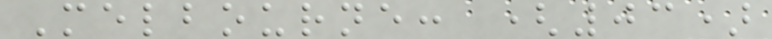Melbourne: (03)
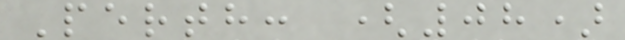Perth: (08)
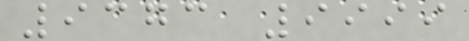9373 9999
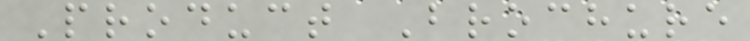Product Brochure
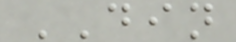DIN
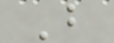B
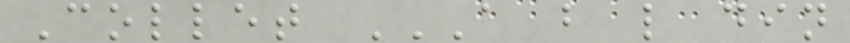Collet A B L DIN
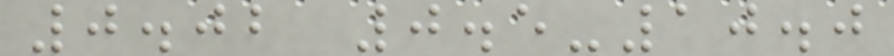0.02 0.5-10.0
